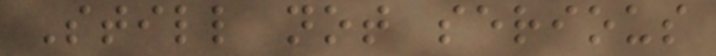Still not serious
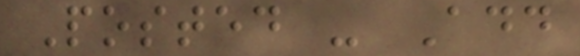Posted - Add
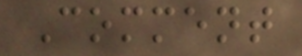Comment
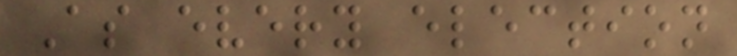As every election
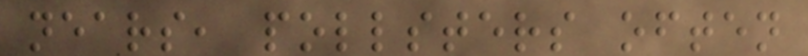nears, pollsters often
